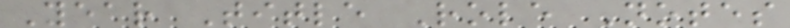Year Title Role Notes
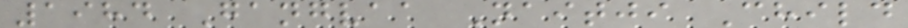1984 Gangvaa Naitji Child
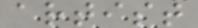artist
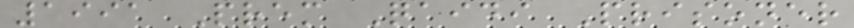1991 Prem Qaidi Prisoner
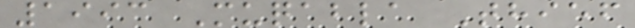1993 Muqabla Thief
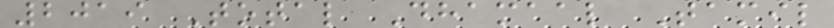2019 Total Dhamaal Tamil
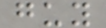guy
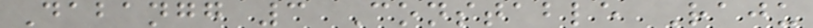Dabangg 3 Constable Raju
